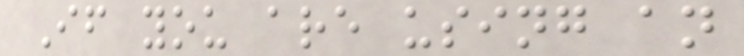If you are using an
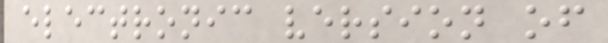electronic version of
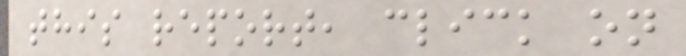this report, click on
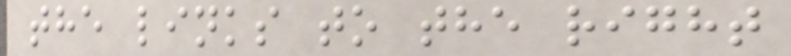the links to the right
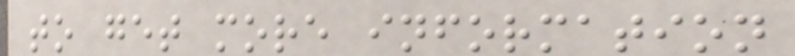to get more information
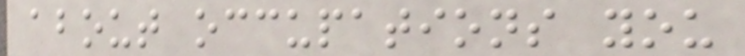about occupations you
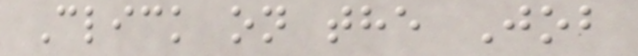Click on the Job
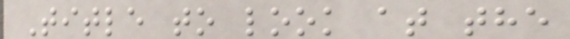Title to look at the
